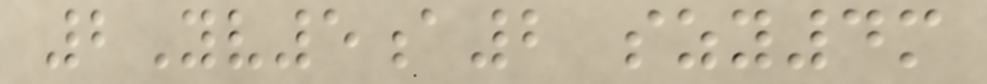2Yv5a2 szy4m
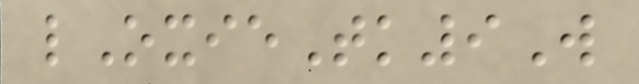lOxieTk9W
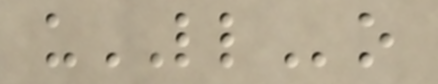uLLo
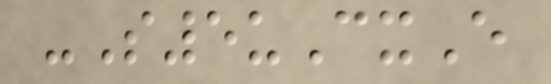-S5uCxE
